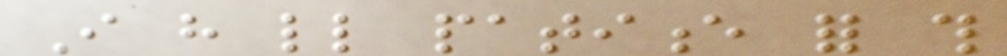I have little patience for this
